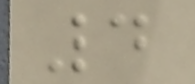4
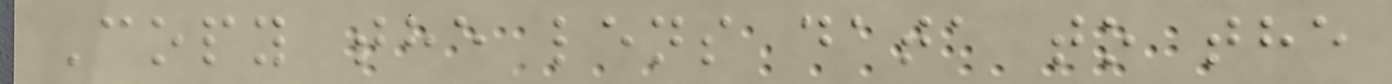Copy the lens data to the
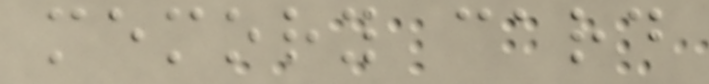memory card
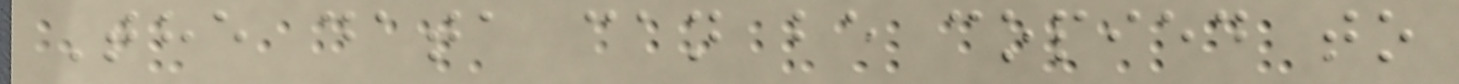The data can be copied to
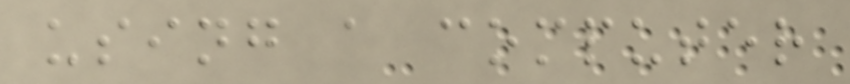using a computer
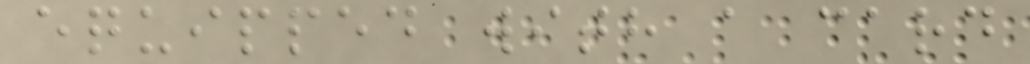equipped with a card
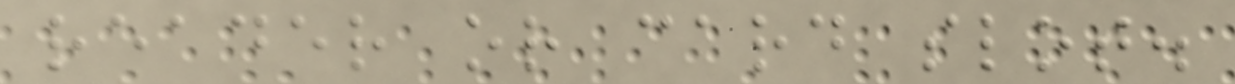reader or card slot.
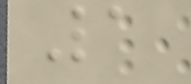1
